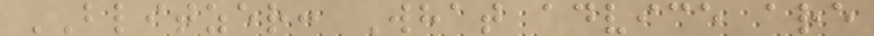BLITZER: What advice are
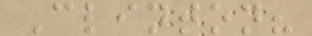Clinton?
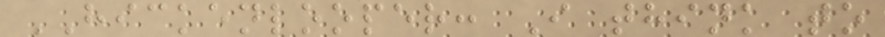HICKENLOOPER: I think to
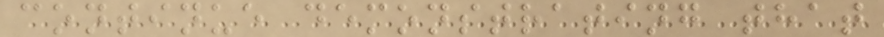continue demonstrating that
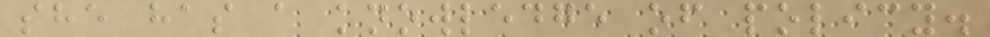she has a knowledge of policy.
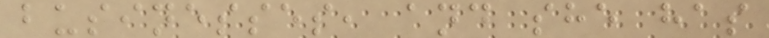businesses, and she has
